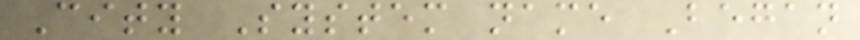City System name Began
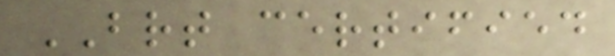BRT certified
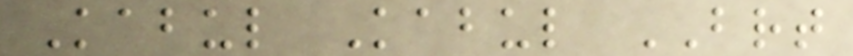Kabul Kabul BRT
